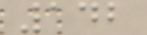142
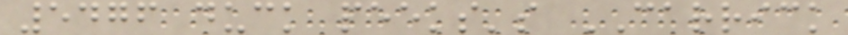5476 duck peeks's CARRICK
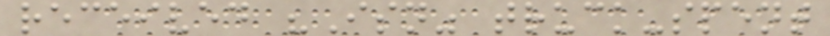received "Isn" truck-spent
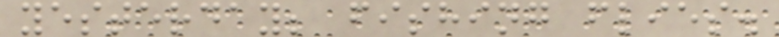yesterday; fishing flies.
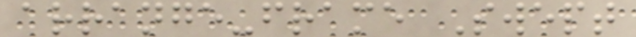arrange-frame Swept
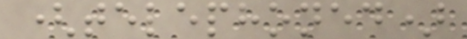(telephoned)
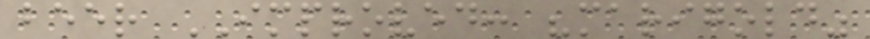beer IMPROVED: "marigold"
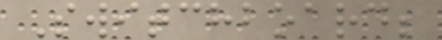Switchboard;
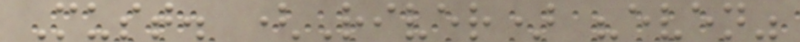Must. (River) "even"
